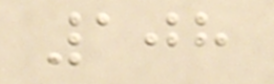108
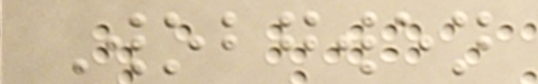Wobgwen
